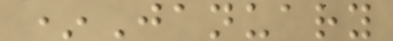*January
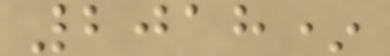2018*
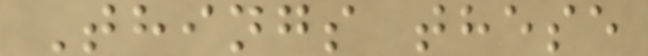Things these
